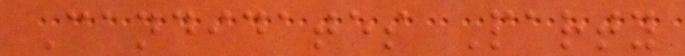Candidates Party
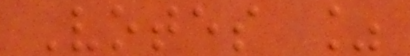Votes %
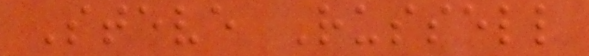Steve Russell
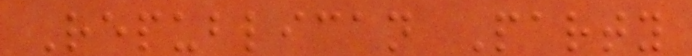Republican Party
